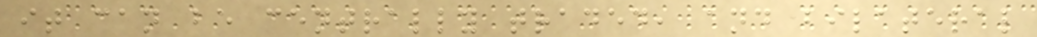it can be centrally traded, and bilateral
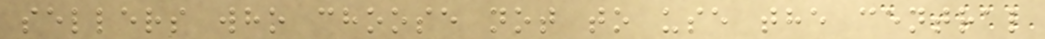sellers who choose not to use the central
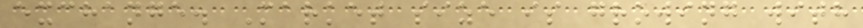exchange. Market size is growing with
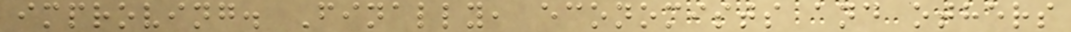improving. Finally, economists and others
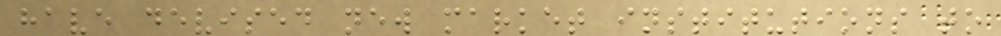have devised new market institutions to
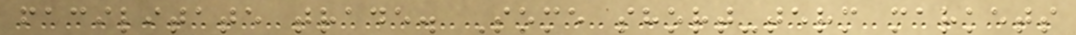facilitate trade. Some short-term markets
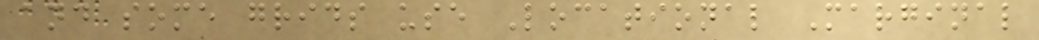and some grids use Locational Marginal
